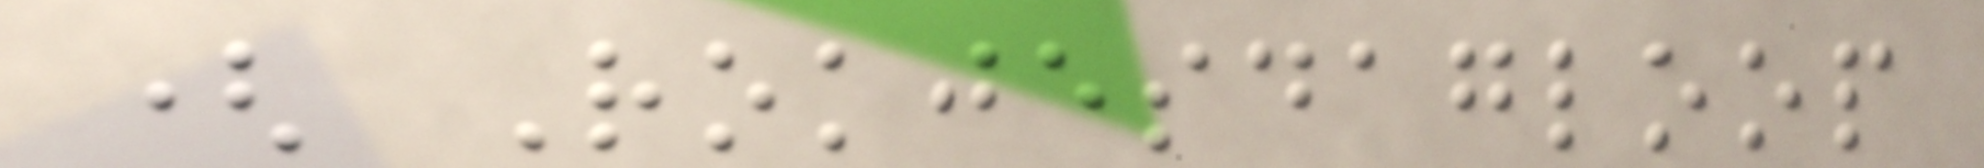( Rokjesdagloop
